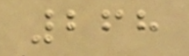268
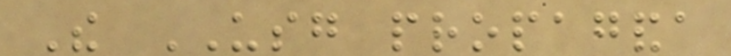The USG propaganda
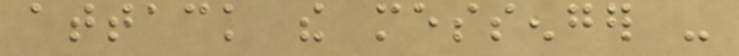attack the messenger -
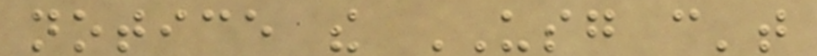notice the USG can't
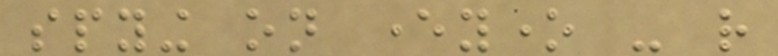spying on everyone - rather
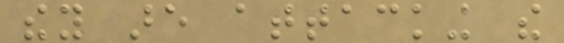they are attacking the
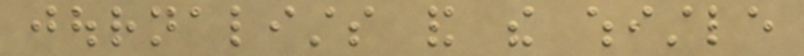journalists and the whistle
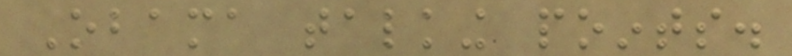Obama talking points.
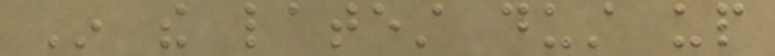In the latest dust up
